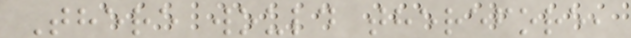There would therefore,
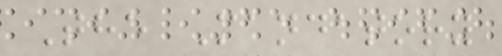The Mandatory
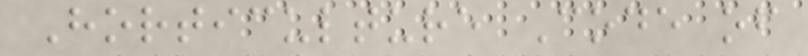Horticulture Code of
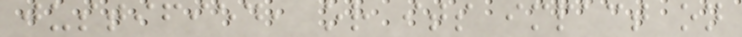justified, or its impact on
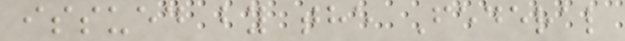issued by the Federal
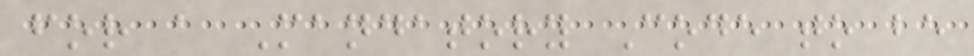for a Mandatory Code to be
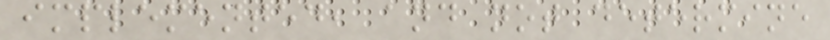implemented, and not determine
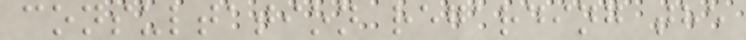consultation regarding the
